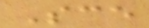Sce
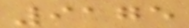9175
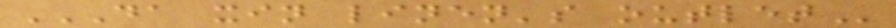DA XIN LINEN'S OUTLET
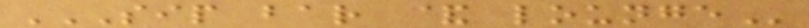SIP BAR & LOUNGE
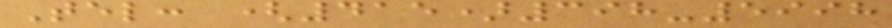Tel: (415)398-5998
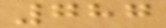787
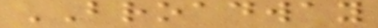BROADWAY
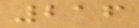216
